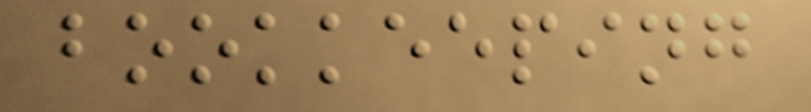bookkeeping
